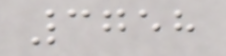3758
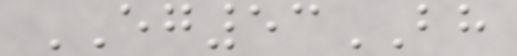EG53BH
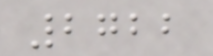2722
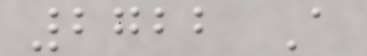2722 A
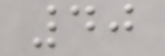40
